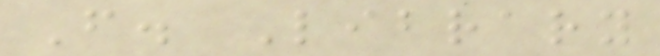F. Library
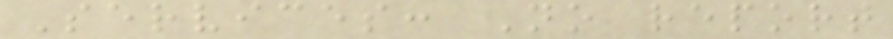Services: No report
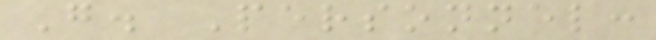G. Personnel:
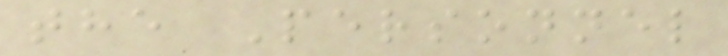the Personnel
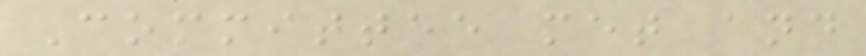Committee met and
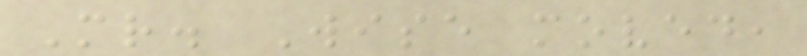Mr. Wise moved,
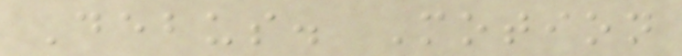Debus. Motion
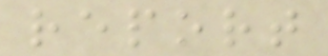report
